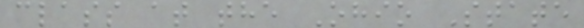class at the Ohio State
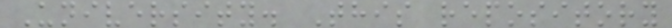University. This repository
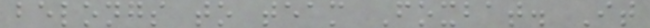belongs to team Foxbat. It
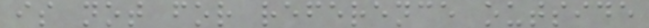is not for reference outside
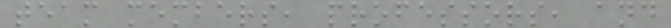team members, professors, and
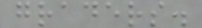graders.
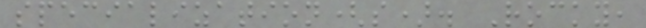specialization(s). Rocky,
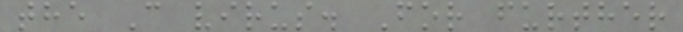the C virus. For further
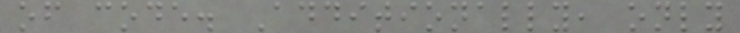of code. Additionally, only
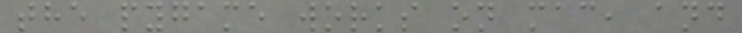the pygame works on mac, and
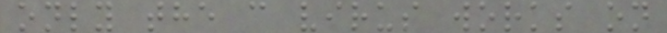only the c virus works on
